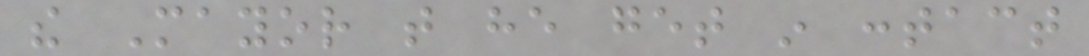the Mayor that he get in contact
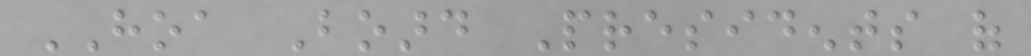HOA Board Presidents of
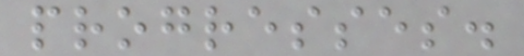progresses.
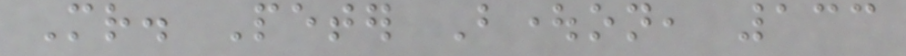Mr. Peter Boughton, 133
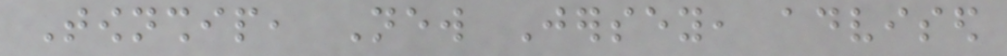Township, New Jersey, advised
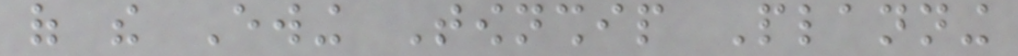of the Ewing Township Planning
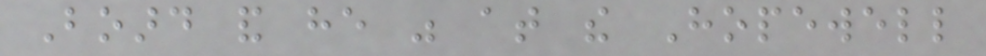Board and he was at the Hopewell
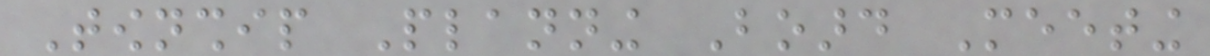Township Planning Board Meeting
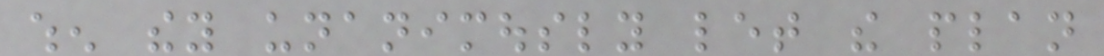when they unanimously let the plan
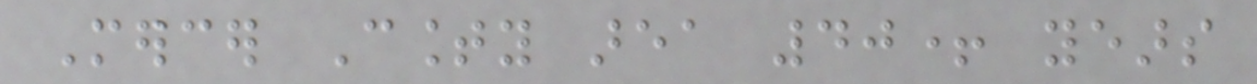Mercer County area 40+ years
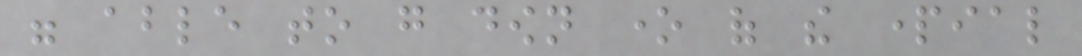were able to go down one of the partial
